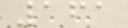161
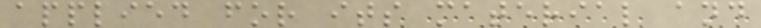applied for its material and
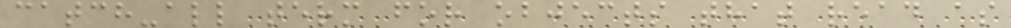catch-all term for objects that read as
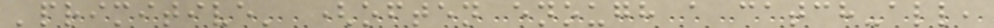'primitive' (often enough a catch-all,
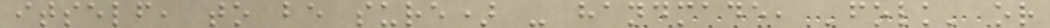itself, to be sure) - handmade, 'folk' or
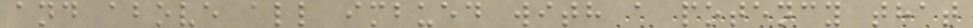and above all imbued with a potency that
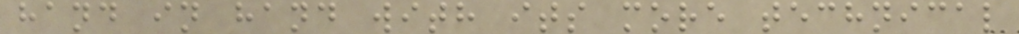hand in hand with its more technical
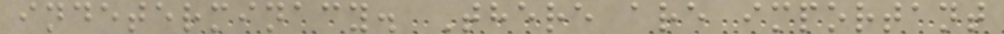indeterminacy. There are important
